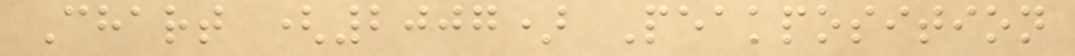Chart (2007) Peakposition
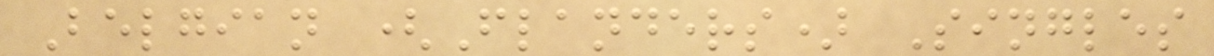Belgian (Flanders) Singles
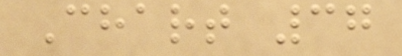Chart 37
